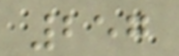257
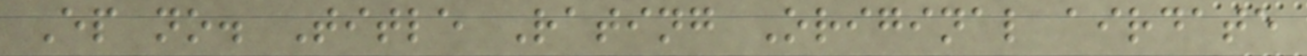Ep no. Title Rating Original airdate
